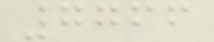7766
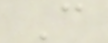C
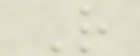R
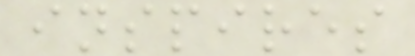inspires
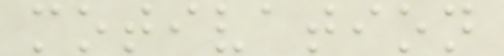motivation
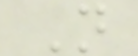N
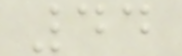44
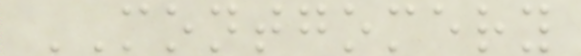MONTGOMERY
